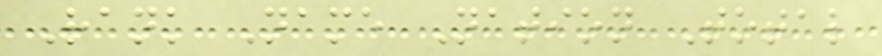Rank Name Nation Total
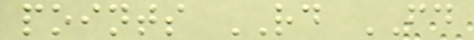points RD FD
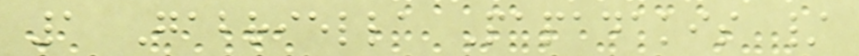1 Gabriella Papadakis /
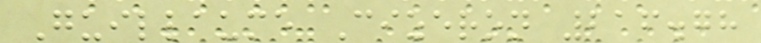Guillaume Cizeron 216.78
